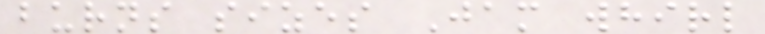burns sizes Jam whirl
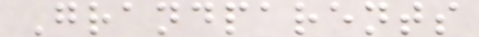Grandparents
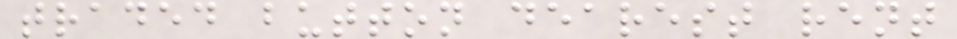traded button dearest rent
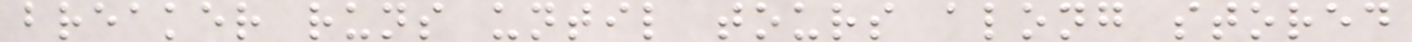breaker runs until tours along stored
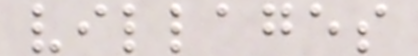villages
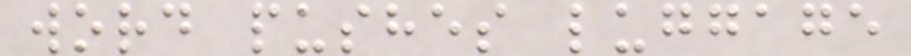word pushes luggage
